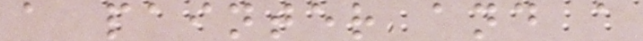a painter and a
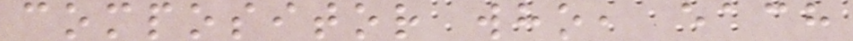compositor who, each
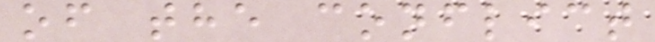of the conflict
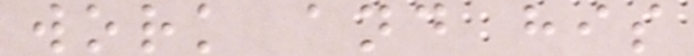work and his
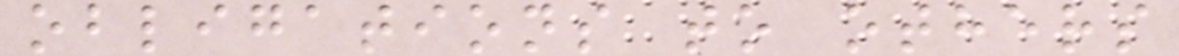obligations to others
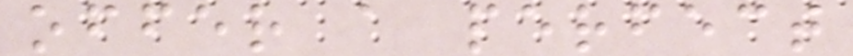offer a perfect
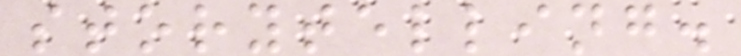storytelling.
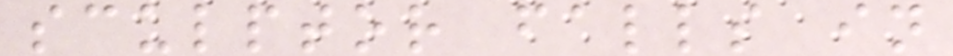sculptor falls in
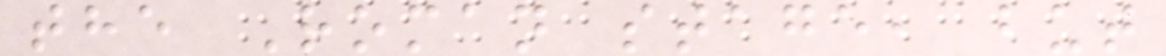the Roman stage, but
